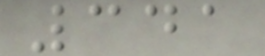341
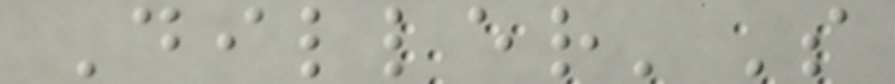Diller'S
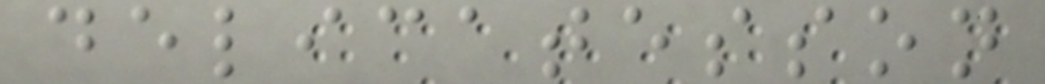delicatesson
